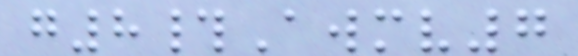g8#Awmv7
